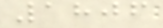1806
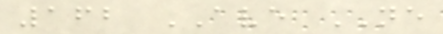162 AVE NE
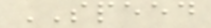SPEED
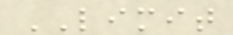LIMIT
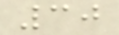30
